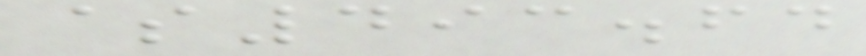$493.64
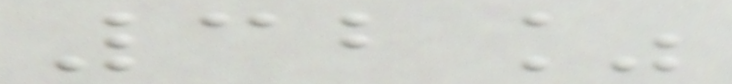32%
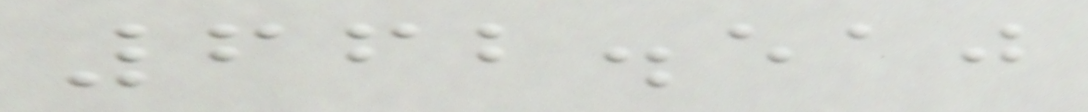662.510
